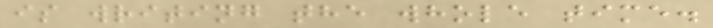is writing the whole time.
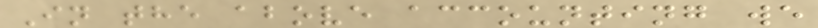In the above accounting we
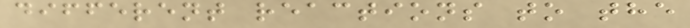different reactions to the
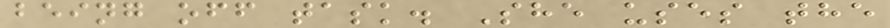being off task. She uses the
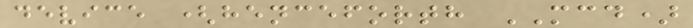device (henceforth MCD)
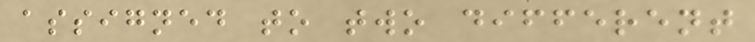assigned to two different
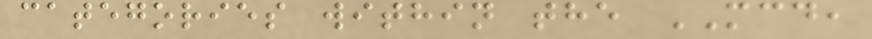categories within the MCD,
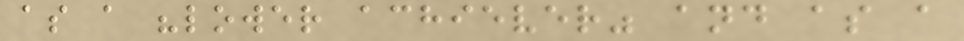as a "lower achiever" and as a
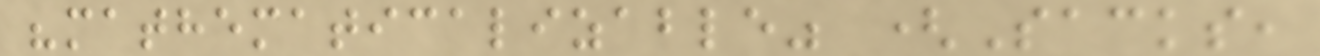"mathematicalizable" (Sacks,
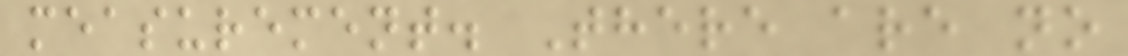measurement. There are no
